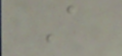A
